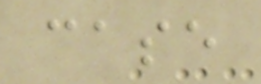case
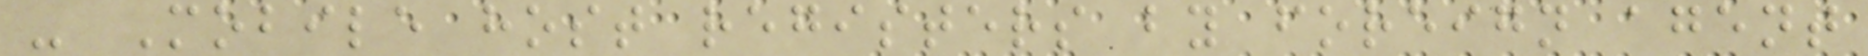- Mobile host registers by foreign agent
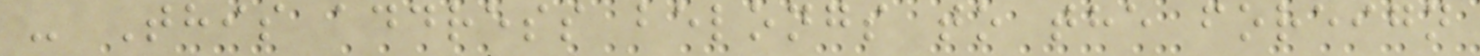- This address belongs to the foreign
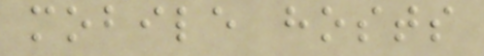mobile hosts
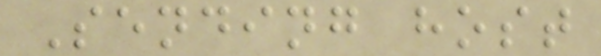Sending host
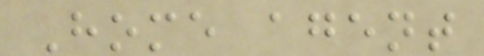Home agent
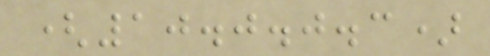(10.0.0.3)
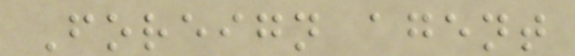Foreign agent
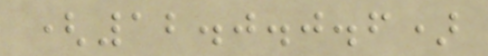(12.0.0.6)
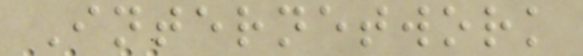Internetwork
